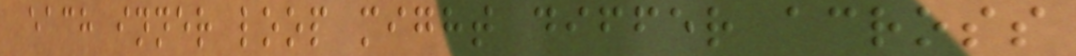each inner loop might differ across
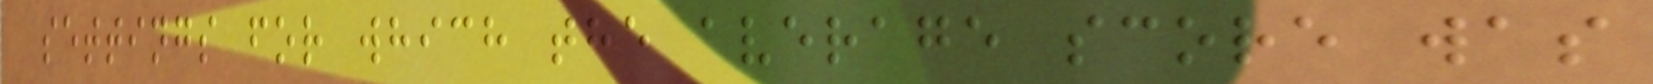settings for which the average score was
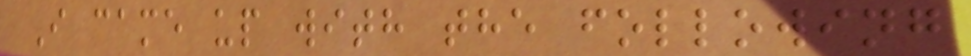I came up with the following
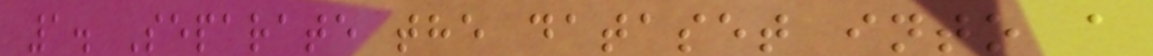1. Separate the dataset into a
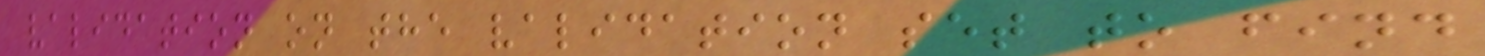validation on the validation set to find
